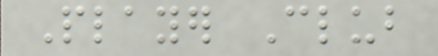Player Club
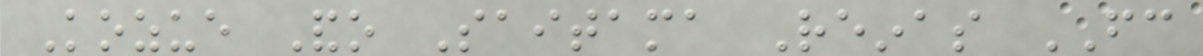Kozue Ando Saitama Reinas FC
